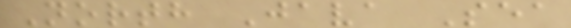North Java Sea
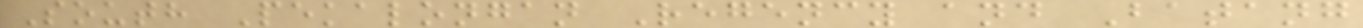South Pekalongan Regency and Batang
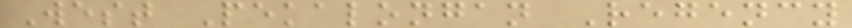West Pekalongan Regency
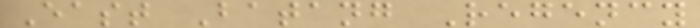East Batang Regency
